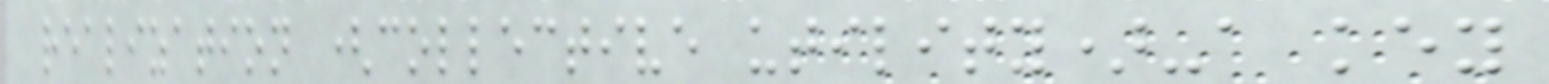realization (collective utility)-a key
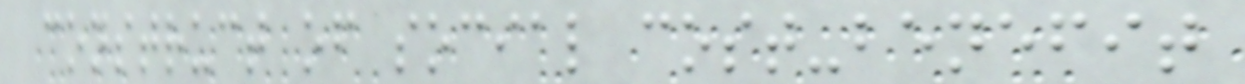construct of social cost-benefit
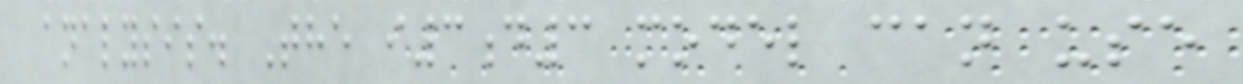analysis. The i3d3 model can use
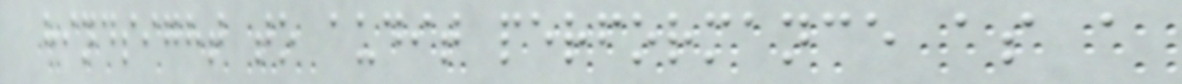hindsight to audit performance as a
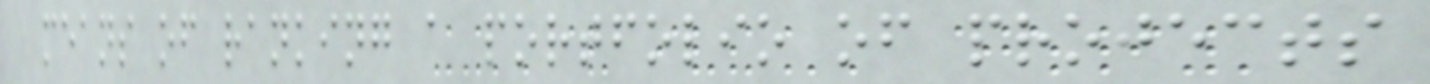means of ranking a portfolio of projects
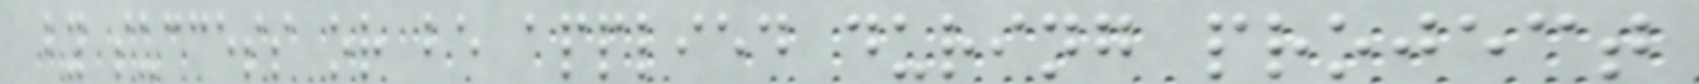by success or be applied during project
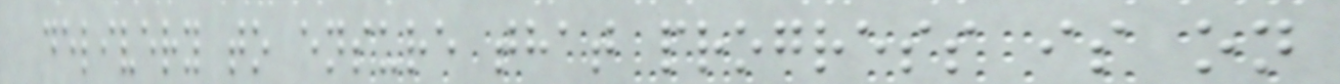delivery to ensure that progress is on
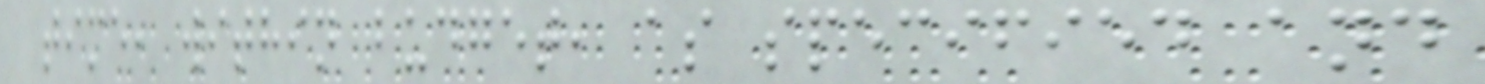time, within budget, as specified and
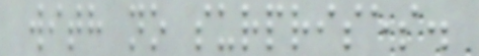with no surprises.
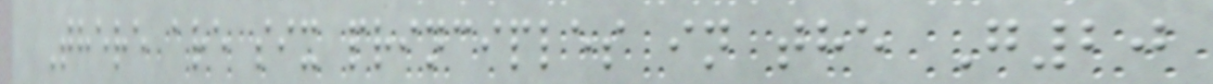There are six principles in the G20
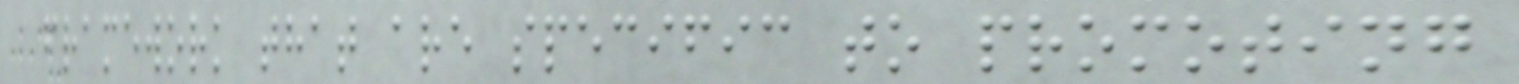framework that are specific to promoting
